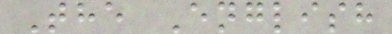The English
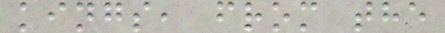kings, from the
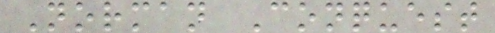Norman Conquest
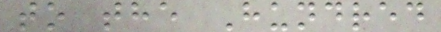to the Hundred
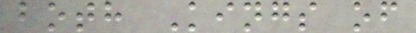both Kings of
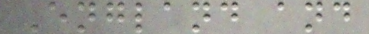England and
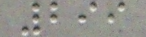299
